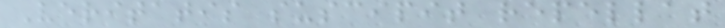Veritatis suscipit repellat
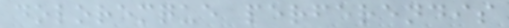doloremque perferendis
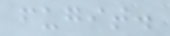fugit.
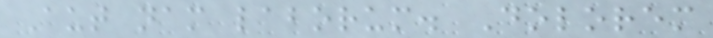Aut nam laborum. Dolorem
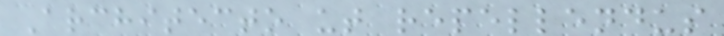Architecto ut repellendus
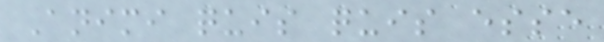Animi quis quis esse
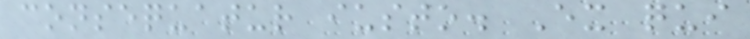consequatur iusto. Ex qui
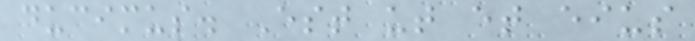ducimus. Est ut et eius
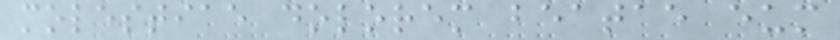molestiae dolorem beatae eum
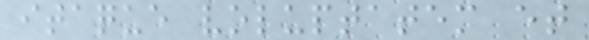itaque voluptatem et
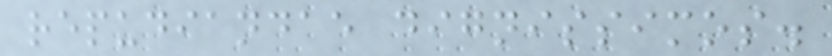repudiandae dignissimos.
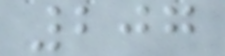207
